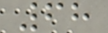68
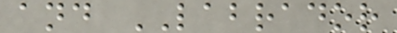and LABRADOR
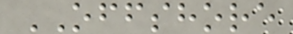OFFSHORE
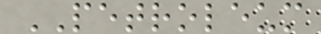PETROLEUM
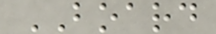BOARD
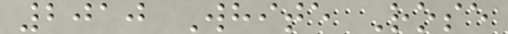2010 White Rose
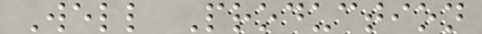Well Production
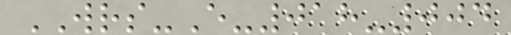WRS-E-018-004
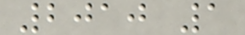2010 1
